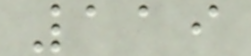119
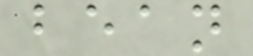bean
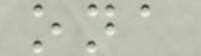ona
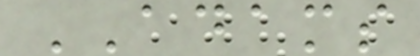ADAMS
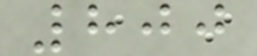800
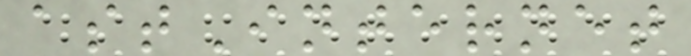astInternet
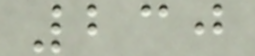230
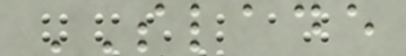SLADE
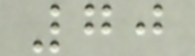70
